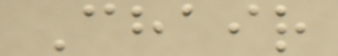Chair
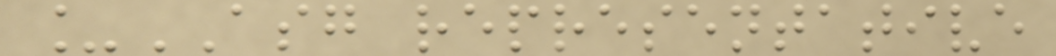_ASG representative
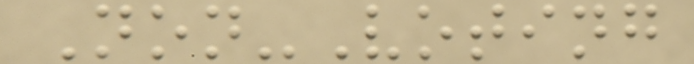Non-Voting
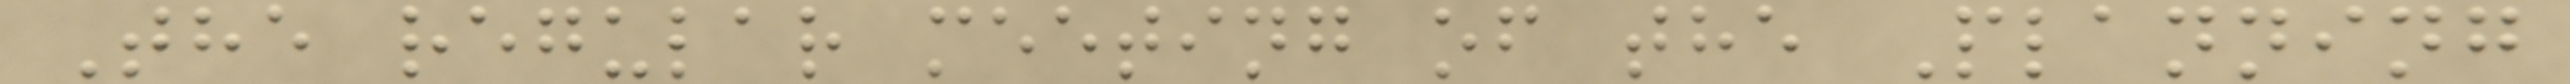The regular meeting of the Planning
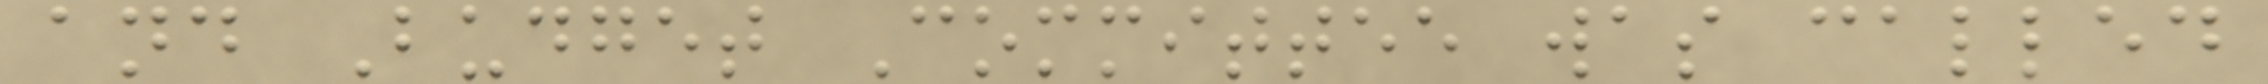and Budget Committee was called
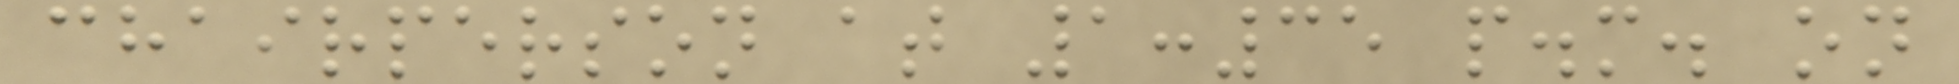chairperson at 1:35 p.m. on
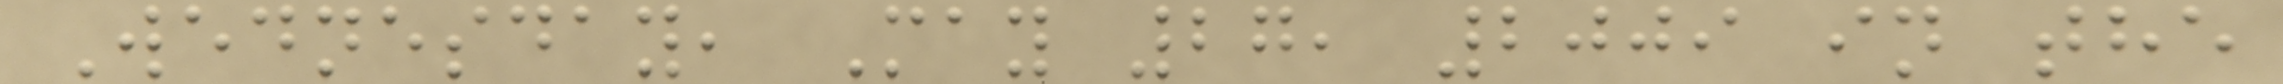Wednesday, May 27, 2009 in the
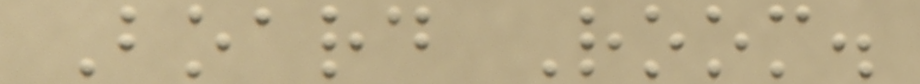Board Room.
